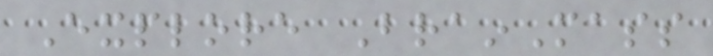Explore BrainMass
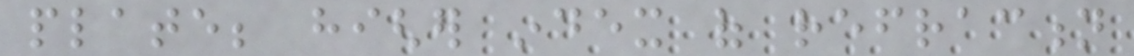plate; higher index of refraction
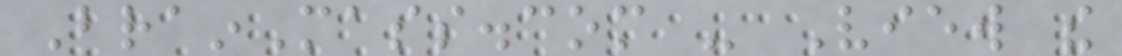BrainMass.com - View the
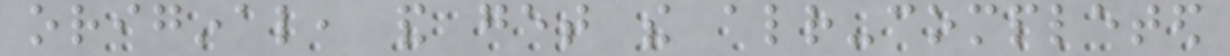original, and get the already-completed
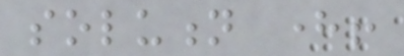solution here!
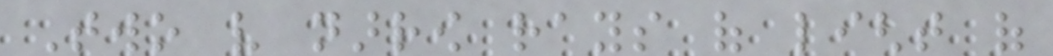Two very narrow rays of light of
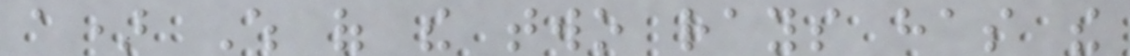a) Which of the two rays has the
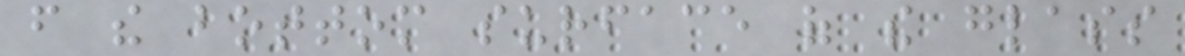from the bottom surface of the glass
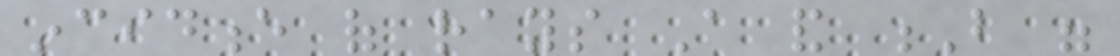incidence of rays A and B were
